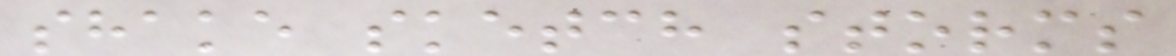shake sketch storms
